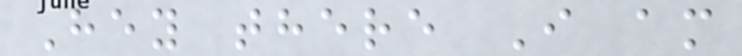Hey there I am
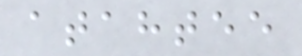atahtee
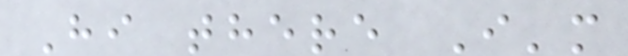Hi there I'm
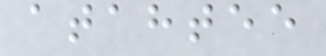atahtee
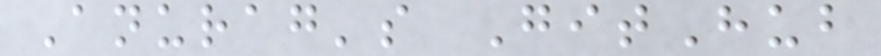Anurag's GitHub
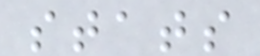stats
